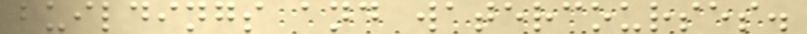buildings and watercourses.
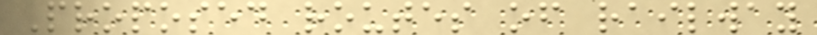Proposed routes of railway
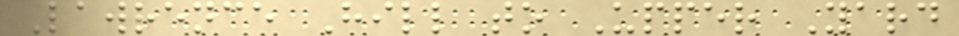Lawrence Hill to Upper Yard
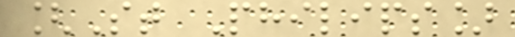[St Philips]
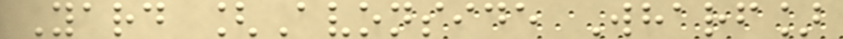Yard [Avonside Wharf]
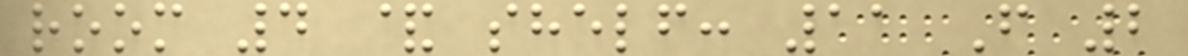room 4 & shelf: 11 F 2
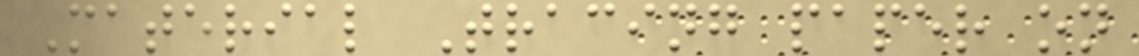Material Tracing paper on
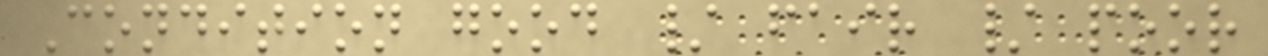Condition good / fair / poor
